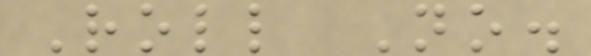Roll No.
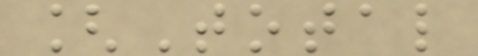[Total
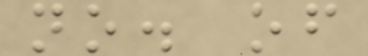no. of
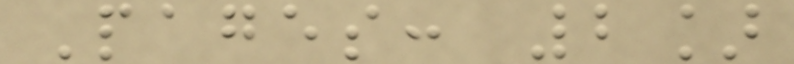Pages: 2]
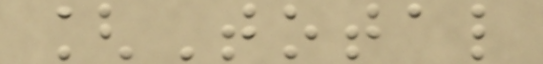[Total
